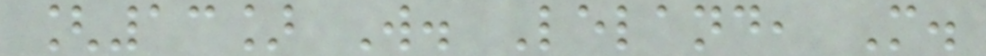[13] W. Leland, M.
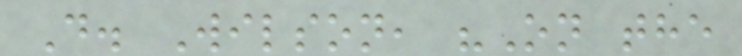D. Wilson, "On the
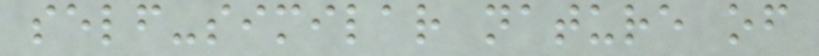self-similar nature of
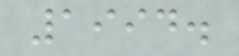1994.
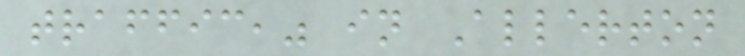traffic," in Allerton
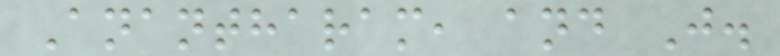Anantharam, and J.
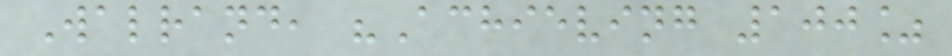Walrand, "Achieving 100%
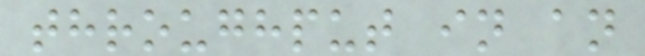throughput in an
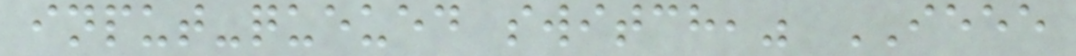input-queued switch," IEEE
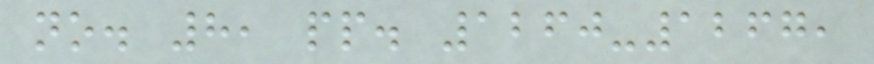no. 8, pp. 1260-1267,
